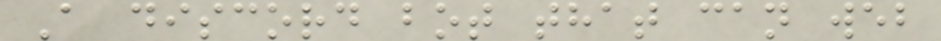A discord bot that can web
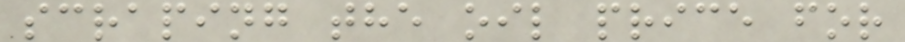scraping the oil price for
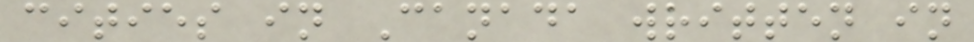cities in Canada written in
